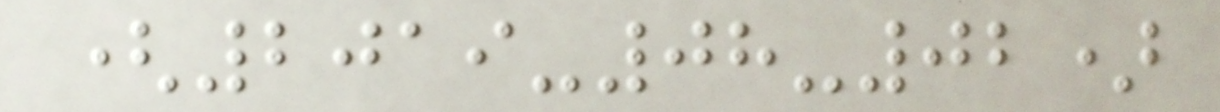(2019-08-02)
